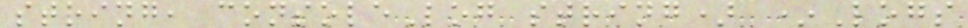string, consoleLog string) *Logs
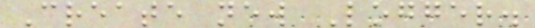Create new Logger.
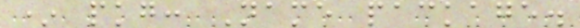* pkg: Name package.
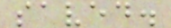saved.
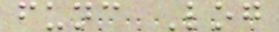func Log
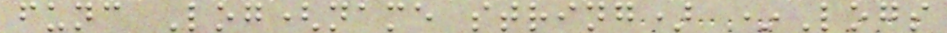func Log(name string) *Logs
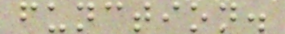function.
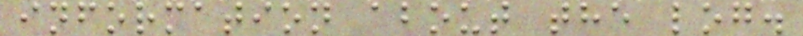information about the log.
